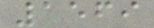1569
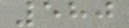580
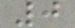0
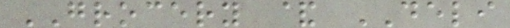GROCERY & DELI
